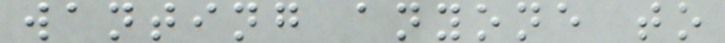wanting anyone to
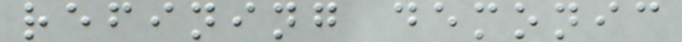refining demonic
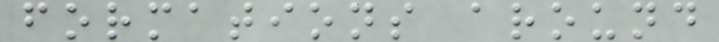formations around
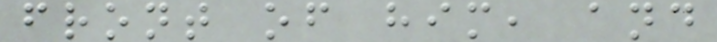front of him, and
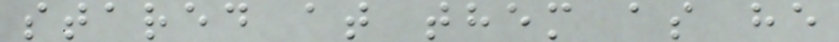stared at them as he
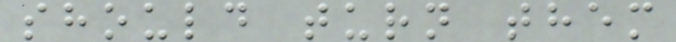should turn them
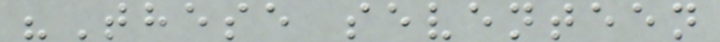"These seventeen
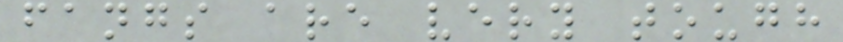fangs are very tough
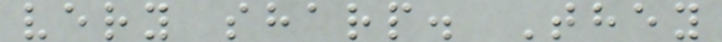very sharp. They
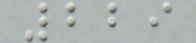229
